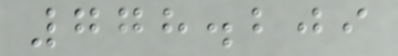778.209
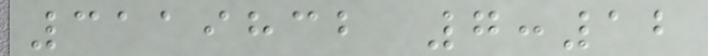3119832 7:12
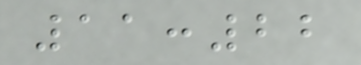11:22
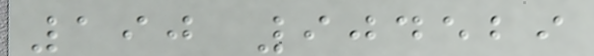190 904529
